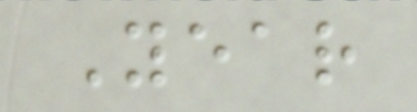Year
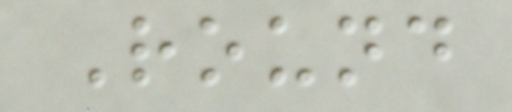Round
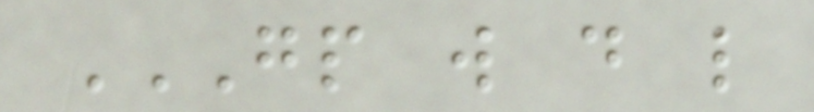GP W D L
